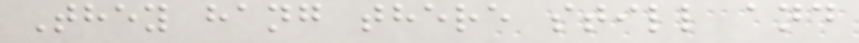They hang there still and
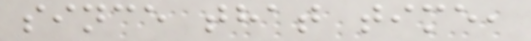since that time,
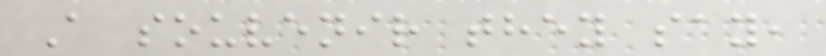A souvenir they say,
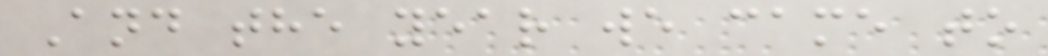And the year we came to
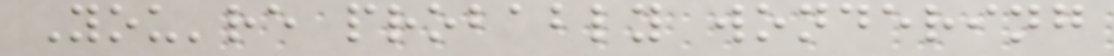You're probably wondering
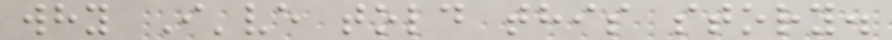why I've told this story.
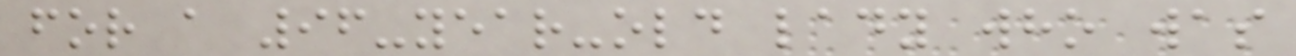for a 96-year-old lady who was
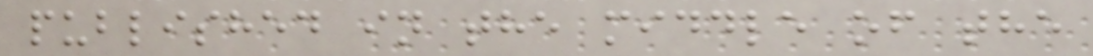published in the middle of the
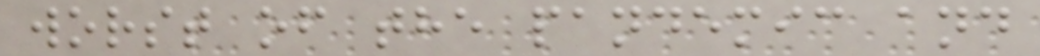worst of the pandemic and
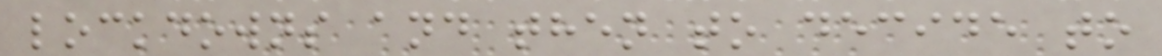lockdowns and then to decide to
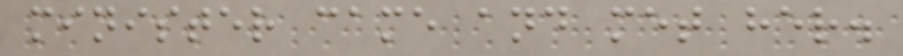minister came and met her.
